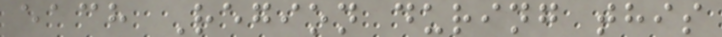each Region during this
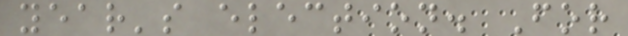year's election. For
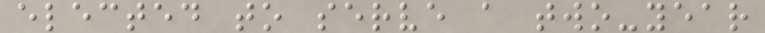elected to serve a two-year
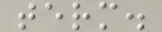term.
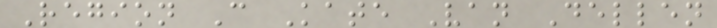Region C Kate Van Dellen
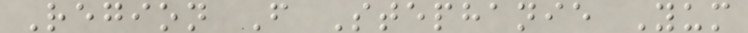Region F Stephanie Yum
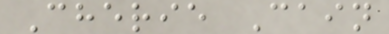Cherie Cain
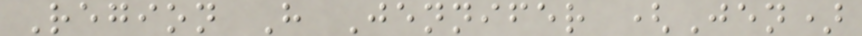Region H Jennifer (Jen)
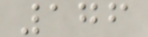176
